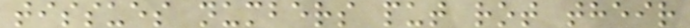tissues numbers put rot their
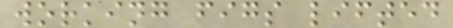working figs lifted
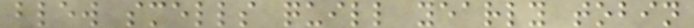blew smells quill yearly tobin
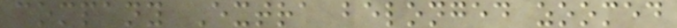company Extra belonged zoomed
